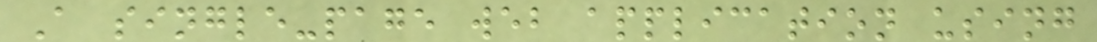A single-page web application using
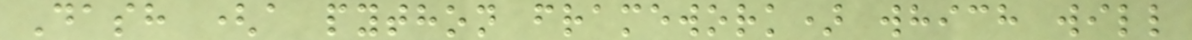Dash (a python framework) which will
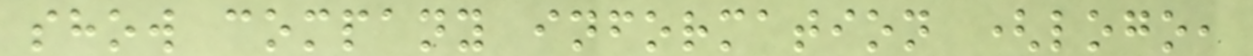show company information (logo,
